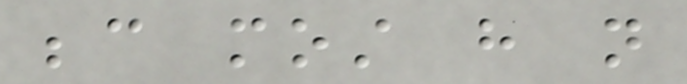because most have not
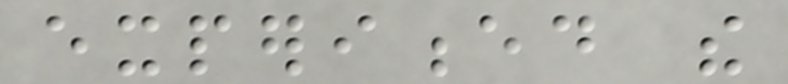experienced the
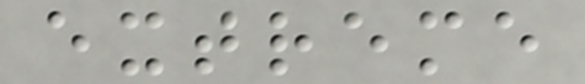extreme
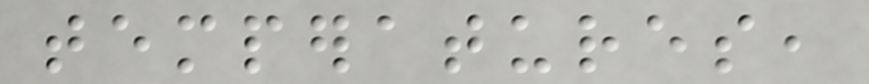temperatures,
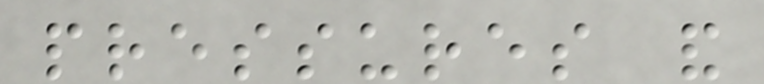pressures and
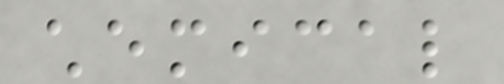chemical
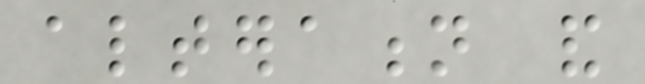alteration and
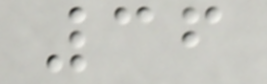36
